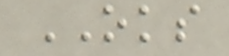OKS
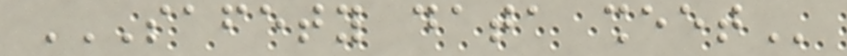SAFETY DATA SHEET
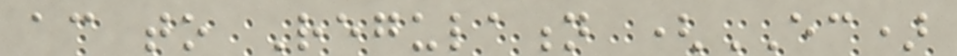according to Regulation (EC)
